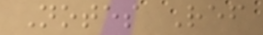Notes Ref
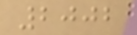2002
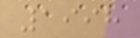1998
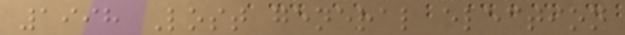1998 Lost general election
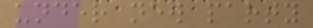under new party
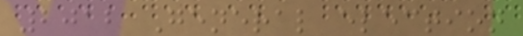2012 General election
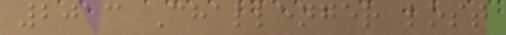2013 Challenger lost
